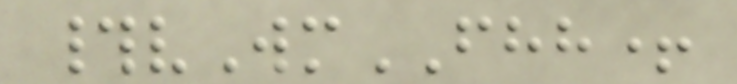#vWmFHH+
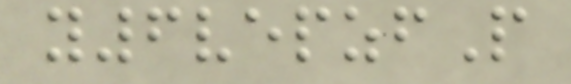y6vepzfP
